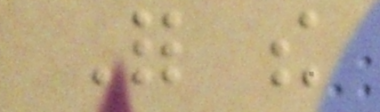For the
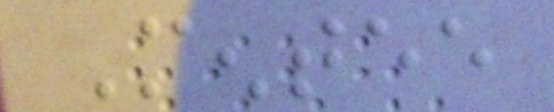Mentee
